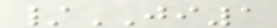/JI1
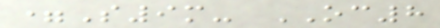=S9m- OC8
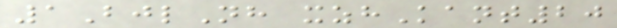1BjlNh xzhKant20
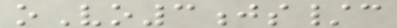oVo3js/c
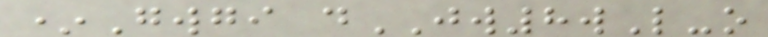*Gwgi dJW8wL-o
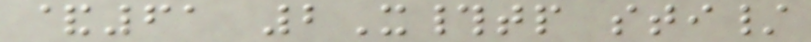&61 2X#tp sti/
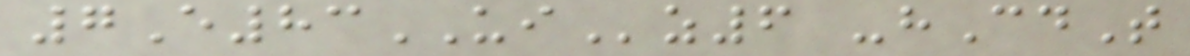7E83UIz6 -hCdT
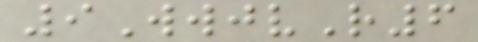9WwjvR6
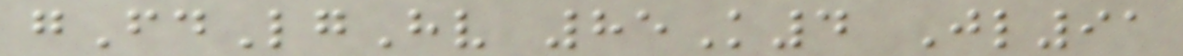gFdLgHv 85K4 Jl91
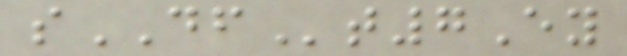sDFt7Ey
